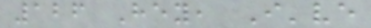126 Hey, I've
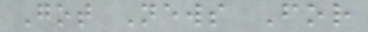Got News For
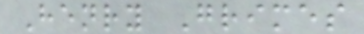Henry Grimes
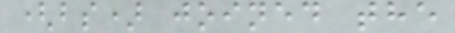(bs) joined the
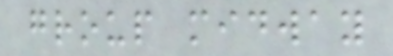group midway
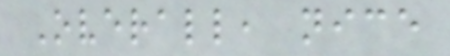Overall, nice
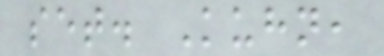set. Kuhn,
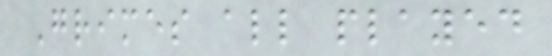Grimes all played
